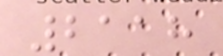2118
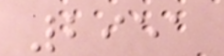2951
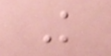K
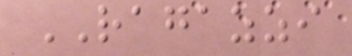RAGAZZI
